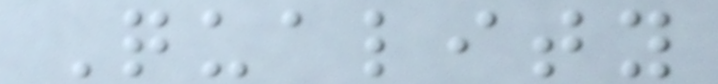Quality
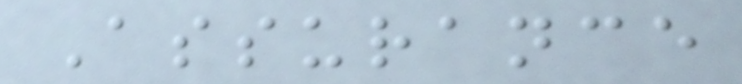Assurance
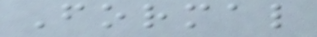Formal
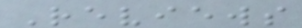Reviews
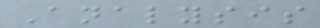Analysis
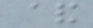&
